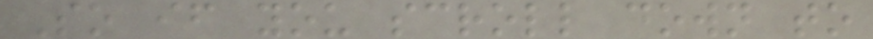So if you scroll down to
